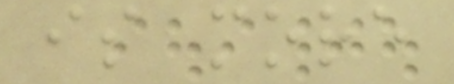is more
